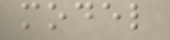model
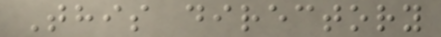This directory
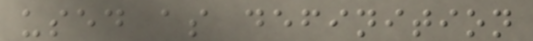used as definition
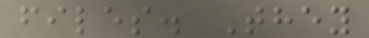files. They
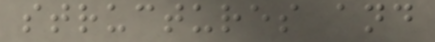structures and
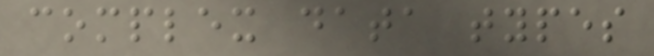complex data types
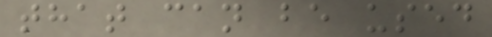that can be used
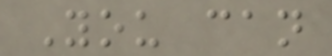You can
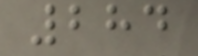284
